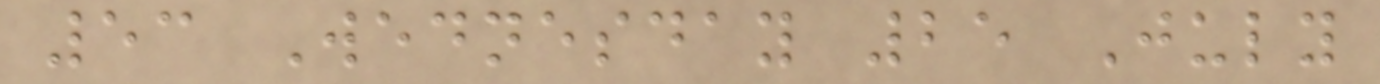53 Wednesday 25 July
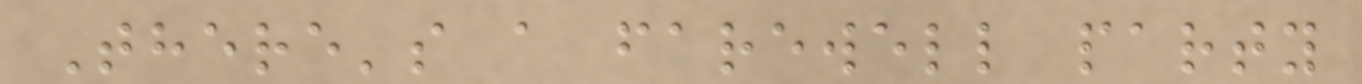There's a farewell party
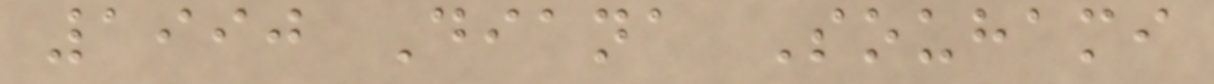1990 Diana Souhami
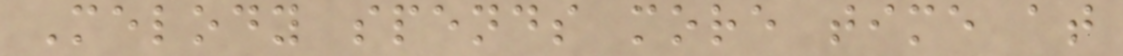Melody spends more time at
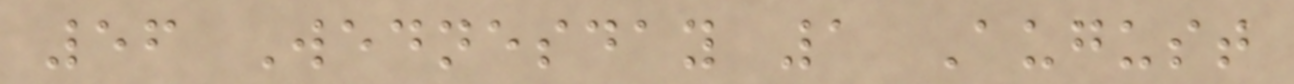56 Wednesday 1 August
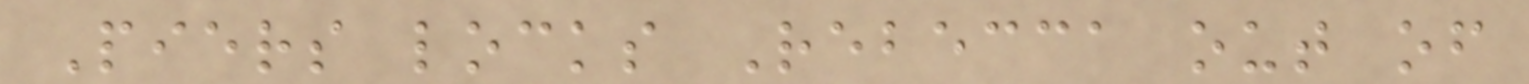Piers locks Rebecca out of
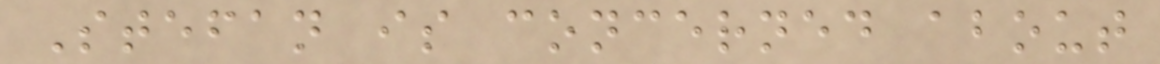Stefan is concerned about
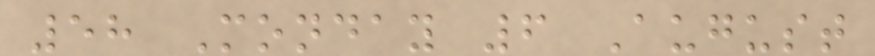58 Monday 6 August
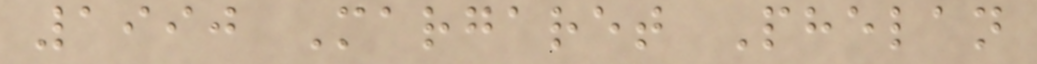1990 Margaret Phelan
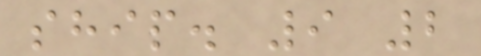ship. 9 2
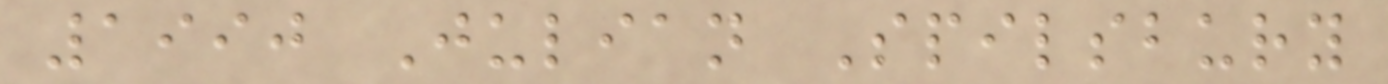1990 Julian Spilsbury
